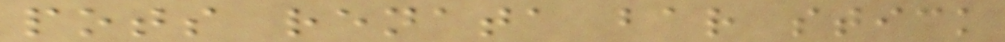pots renata bar stick
